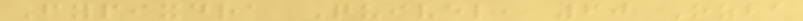Fypixdra Quivel, 60 Ozba
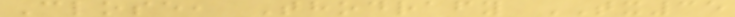Close, Thodrafy TX35
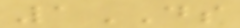1DS
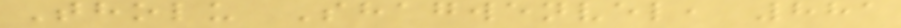Tholu Shagwenvel, 881
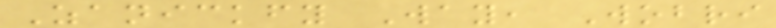Zanickfy Way, Wobri
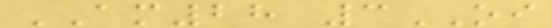AM28 3OI
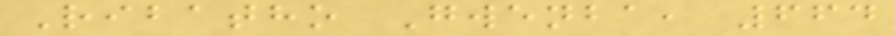Ribatho Gwenba, 664
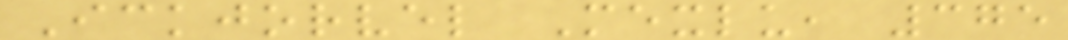Ickjorvel Mexlu, 375
